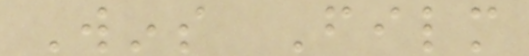Wins Film
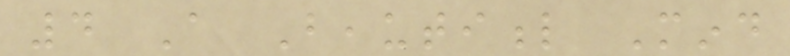4 A Beautiful Mind
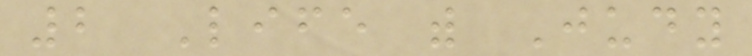2 Life with Judy
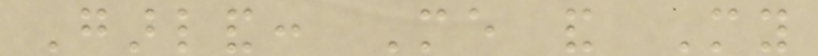Garland: Me and My
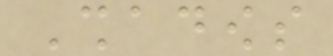Shadows
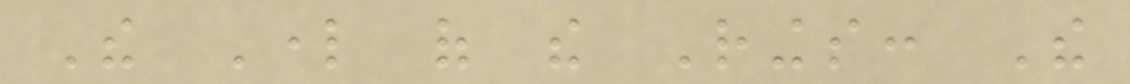The Lord of the Rings: The
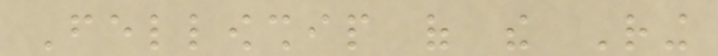Fellowship of the Ring
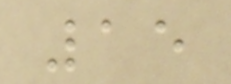15
